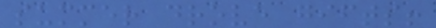summer drove gifts!
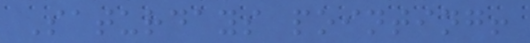Saturdays pointing!
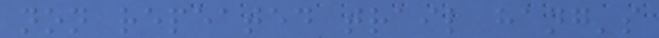non repeated trail hang's
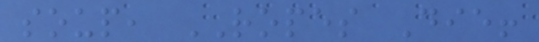soup, ROPES Die!
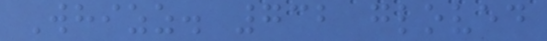Whizz. 732 gloved
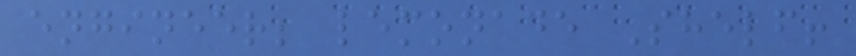engineer; lemonade Shelf!
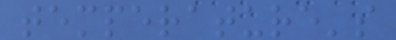temperature's
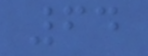64
